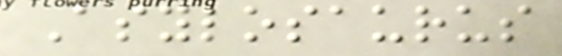Asylosaurus
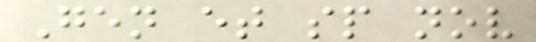Gen et sp nov
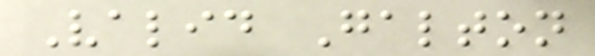Valid Galton
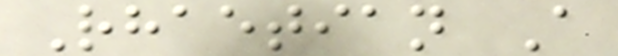Rhaetian A
